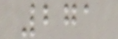271
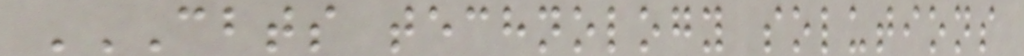CBTS TECHNOLOGY SOLUTIONS
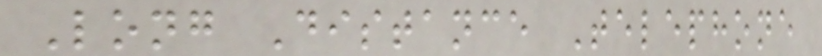Long Distance Telephone
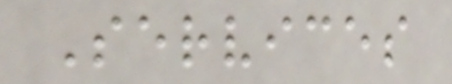Services
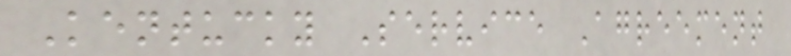Kentucky Service Agreement
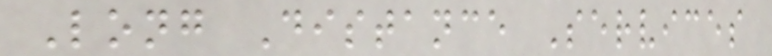Long Distance Services
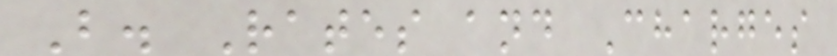B. Rates and Charges
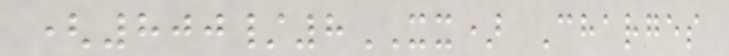(800/8XX) Charges
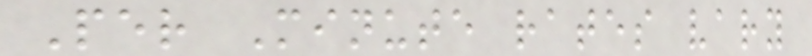Per Minute rates vary
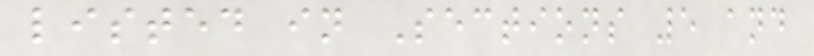listed in Sections 5 and
